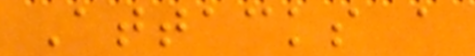Attacks a
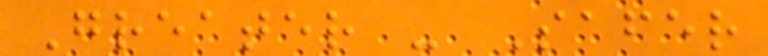Greater - Safer
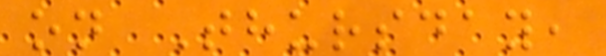on Thursday,
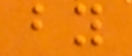by
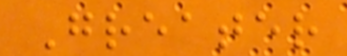Greater
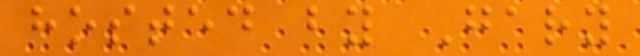hosted by Gary
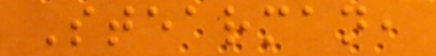Stearman,
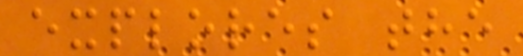explores the
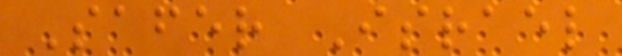Safer Israel
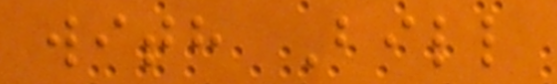with Bill
